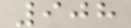908
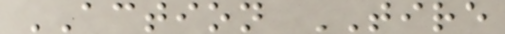ACTION TIRE
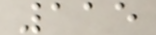115
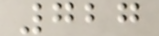727
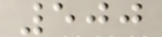500
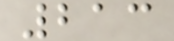213
